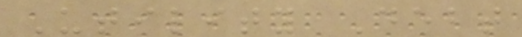Utility Debt
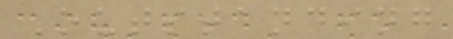Outstanding
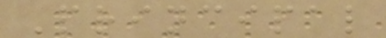Principal
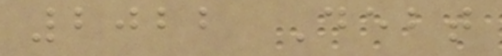2022 Debt
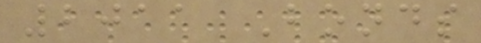2011 Bonds
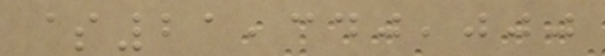$21,340,000
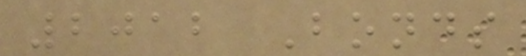2012 Bonds
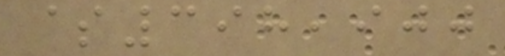$398,900
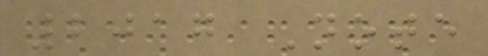2017 Note
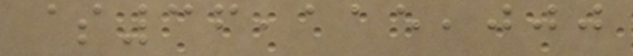$36,115,000
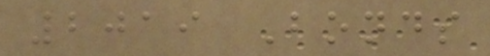2019 Bonds
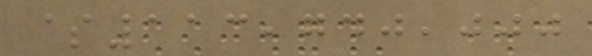$113,740,000
